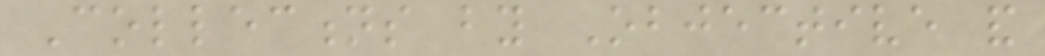Collections by Objective and
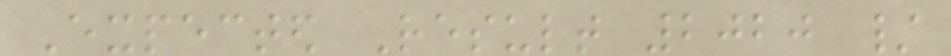Expected Result 2020 /
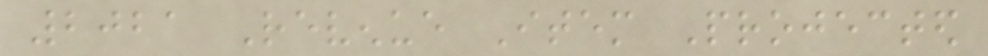2021 Revenue Item Projected
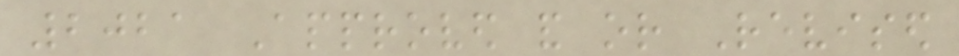2021 Approved and or Revised
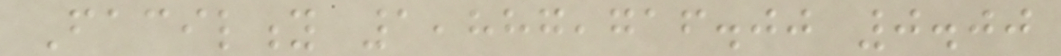Facility 1,887,716.00 0.00
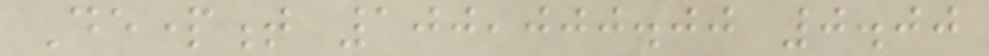Department 100,000.00 0.00
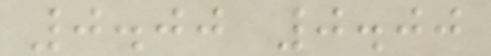0.00 0.00
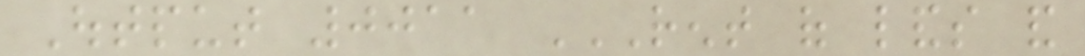Output 0011 RENT OF LANDS AND
